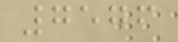7576
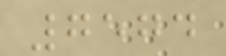7574
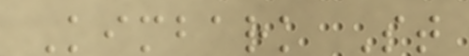Kimbark St
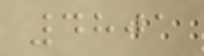4801
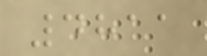4811
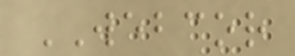WEBCOR
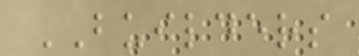BUILDERS
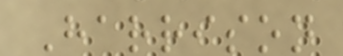Harrison
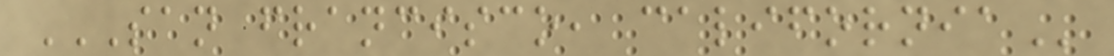SAN FRANCISCO, CALIFORNIA
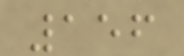156
